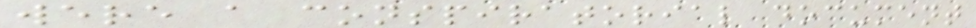were a conspiratorial document
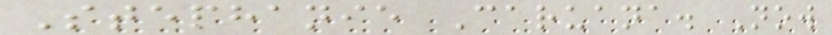Stephanie Caruana. Now
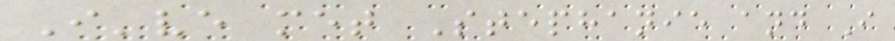I've met Stephanie and I
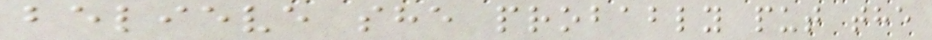believe she probably put the
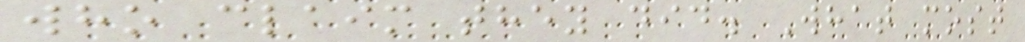who claim they did. What most
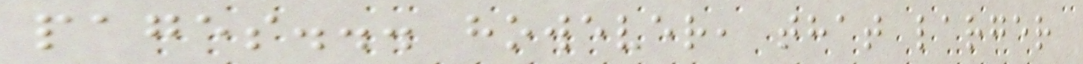pages... however, that larger
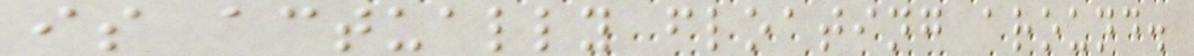is actually floating around.
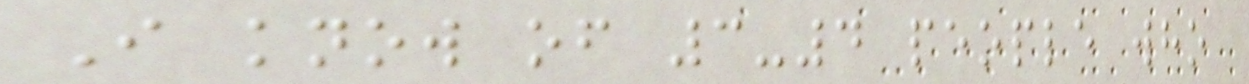I know of 3-4 people who
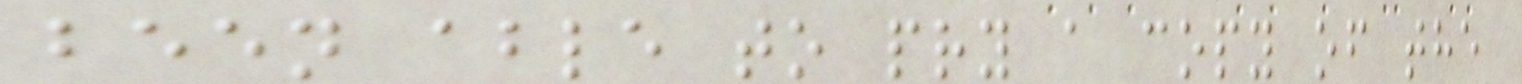been able to pry a copy of the
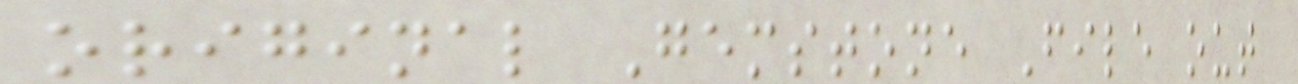original Gemstone File out
